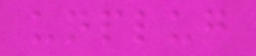unplug
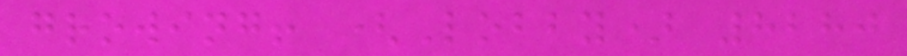growing! (Lobby) 8280
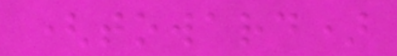(toward)
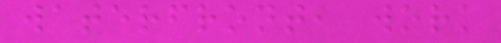waterfront, work
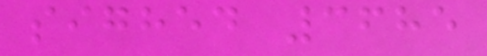sighed 3685
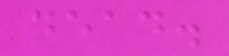dead.
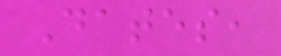Dates,
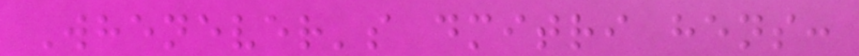Whenever's dmitri hens:
